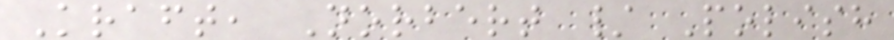Kraft, Norbert / Polish
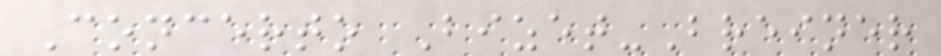Concerto Bizet-Breiner
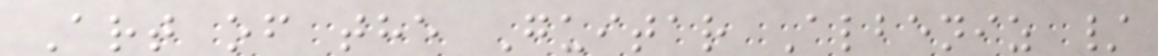Art of the Guitar Albeniz /
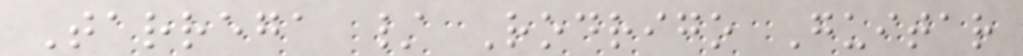Tarrega / Rodrigo Guitar
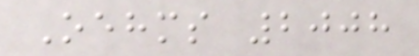Oehms 2008
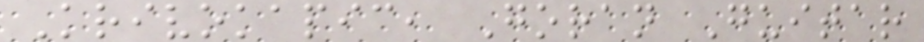Krivokapic, Goran Guitar
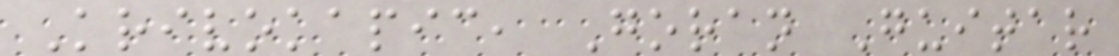Krivokapic, Goran Guitar
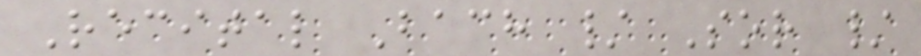Recital Bach / Sor /
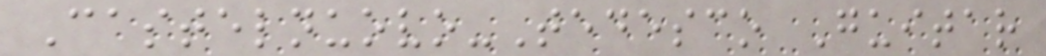Castelnuovo-Tedesco Guitar
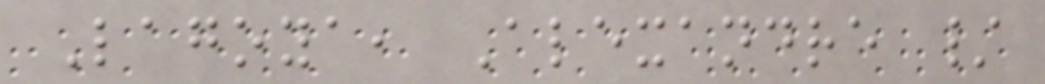Lagoya, Alexandre /
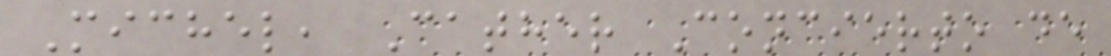Michel, Cather Concierto de
